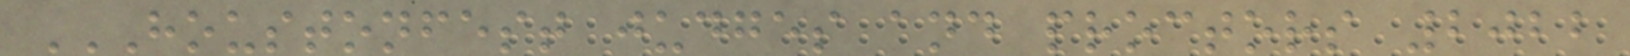HOUSTONFEST JUDGES AND PROCTORS 2022
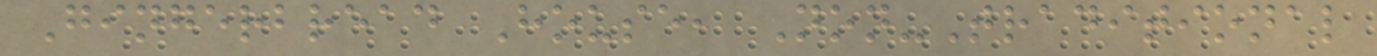Gingerbread House, Non-Traditional
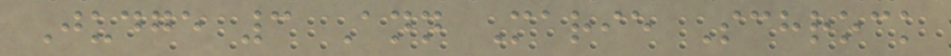Judge 3 Ann Marie Schrock
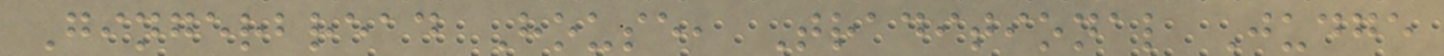Gingerbread House, Traditional Judge
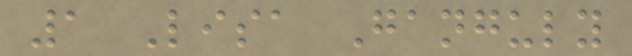1 Lisa Ganguly
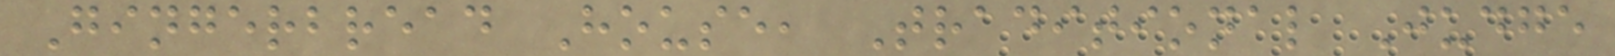Gingerbread House, Traditional Judge
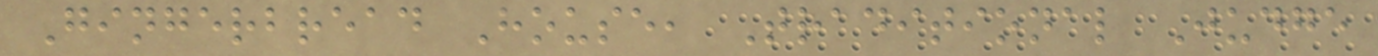Gingerbread House, Traditional Judge
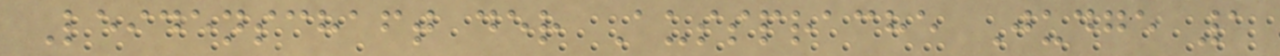Leidenschaft der Aussprache Judge 1
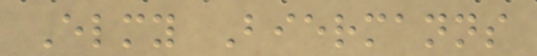Elmy Biermanns
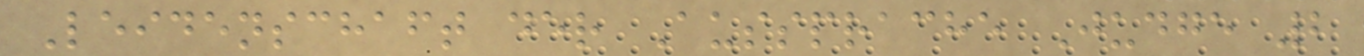Leidenschaft der Aussprache Judge 2
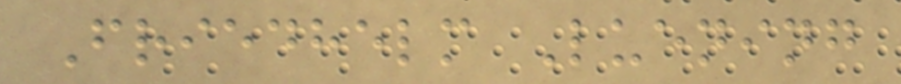Friedhelm Luening
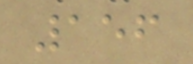156
